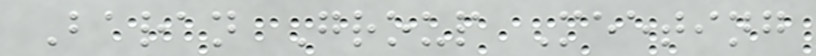Baran Group Meeting
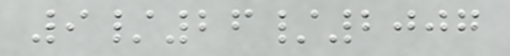9/26/2007
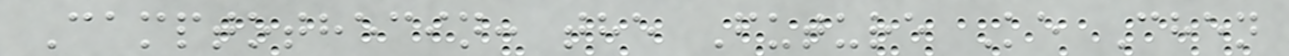Camptothecin: the Future Ke Chen
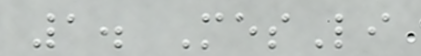1. MesLi
